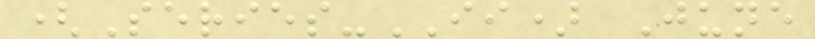(Series-II) June
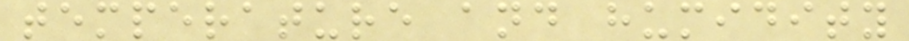temperature and humidity
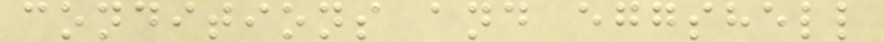conditions and eggshell
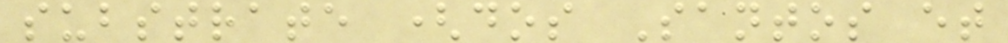substrate (dos Santos et
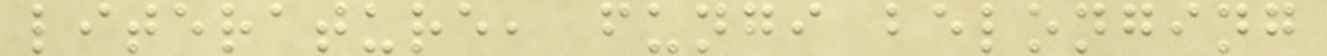literature, fungi belonging
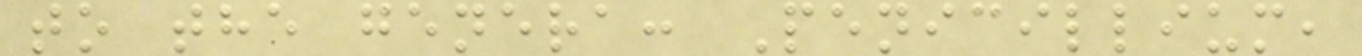to the genera: Penicillium,
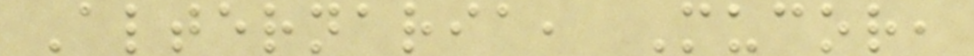Alternaria, Mucor,
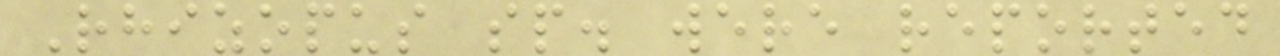Rhizopus sp. were reported
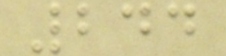244
